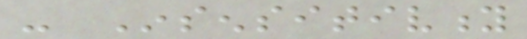- Insensitivity
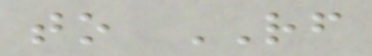to RF
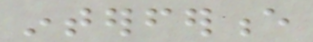interference
